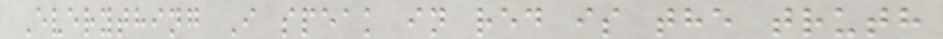Everything I speak in red is the truth
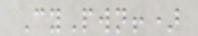CyPwn!)
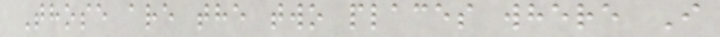Those are the two places where I
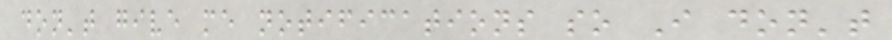don't give me notifications so I don't
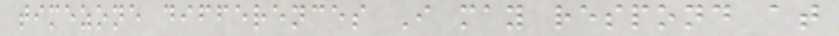timezone differences I may respond at
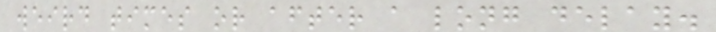weird times or after a long delay.
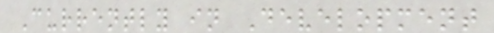Currently in Development
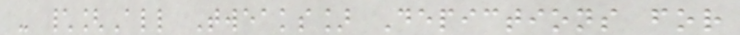- \[All Tweaks] Depictions for
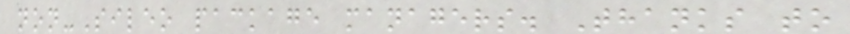non-Sileo package managers. Thanks to
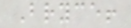Bryce!
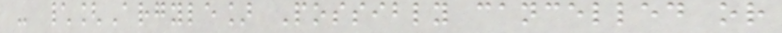- \[Argyle] Possibly cancelled or
